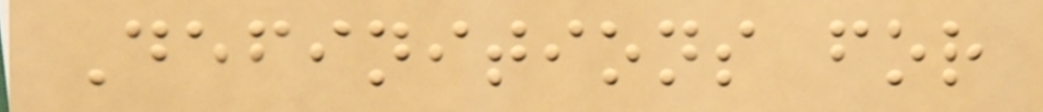Definitions for
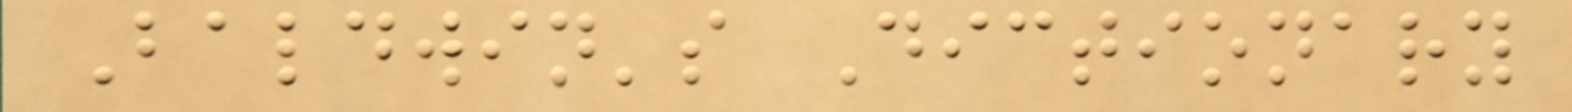Baldwin's Dictionary
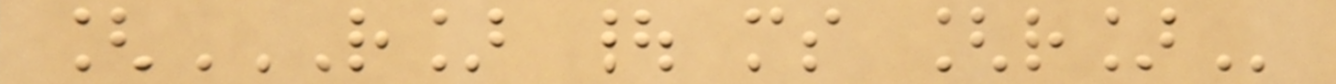[R] | MS [R]
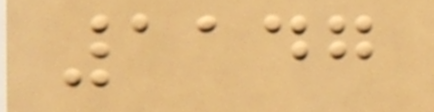1147
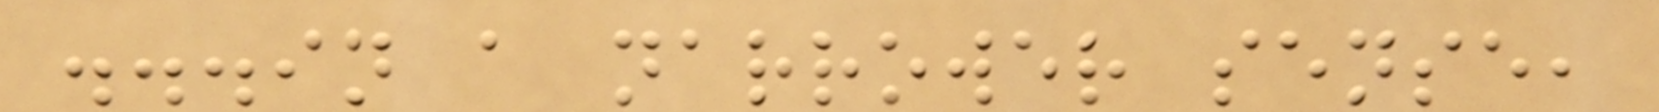...in a narrower sense,
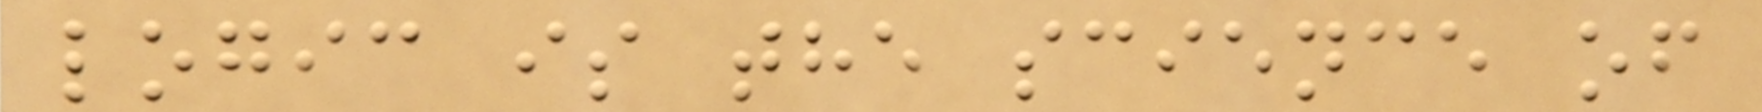logic is the science of
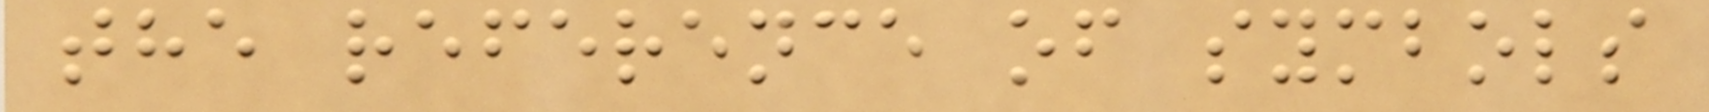the reference of symbols
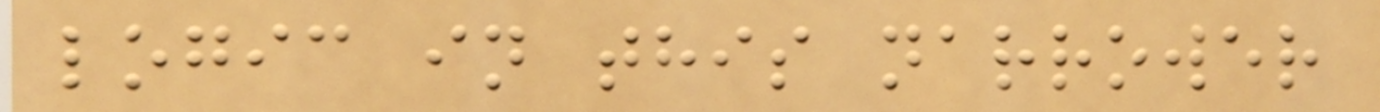logic in this narrower
